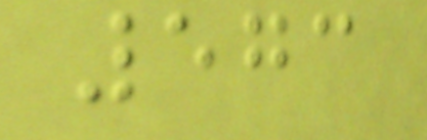573
